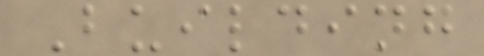Building
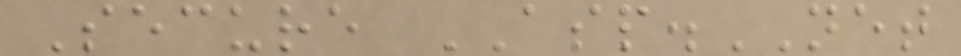Secure ASP.NET
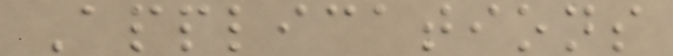Applications
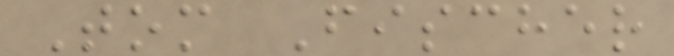Tom Fischer
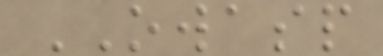OWASP
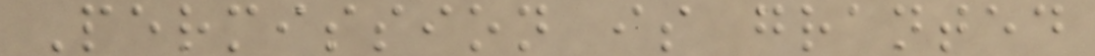Permission is granted
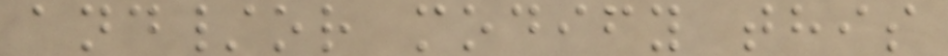and/or modify this
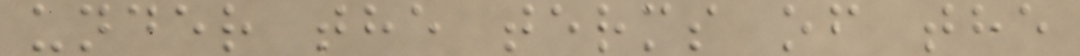under the terms of the
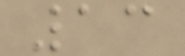13
